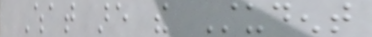What are the Student
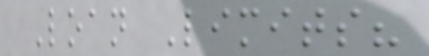Loan Limits?
